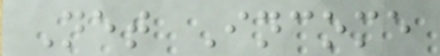Net Income
